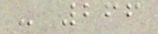- 266
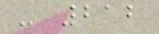- 212
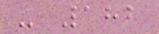- 182
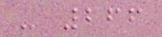- 266
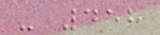- 458
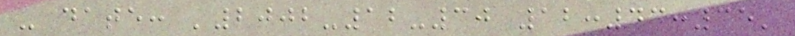- date: '2002-12-30 12:43:35'
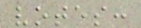votes:
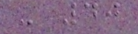- 40
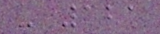- 121
